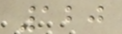120
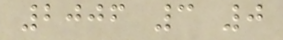2006 3 0
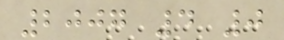2007 4 0
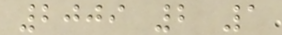2009 2 1
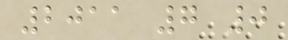2011 7 0
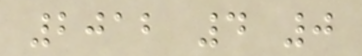2012 4 0
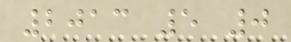2013 5 0
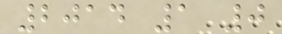2014 1 0
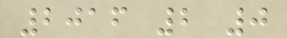2016 2 0
